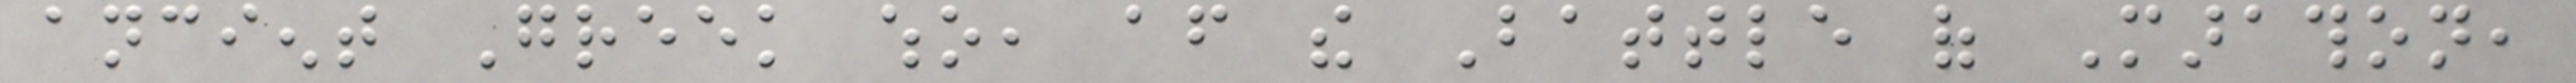ancient Greek who, after the Battle of Marathon,
